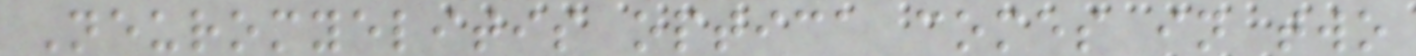Neuromyelitis optica comes in two
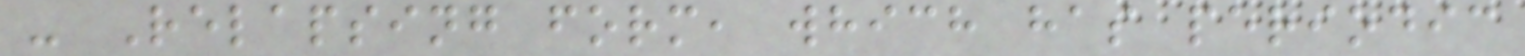- Relapsing form, which has periodic
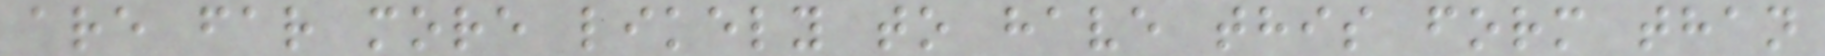are far more likely to have this form than
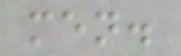men.
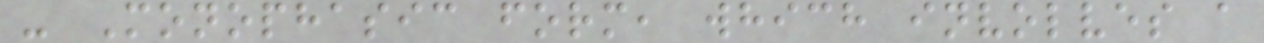- Monophasic form, which involves a
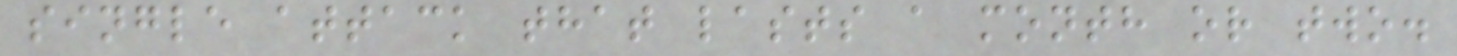single attack that lasts a month or two.
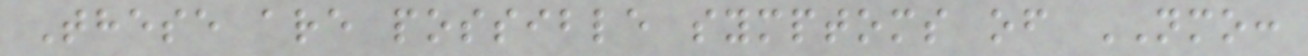These are possible symptoms of NMO:
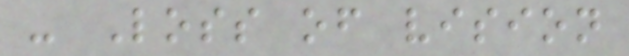- Loss of vision
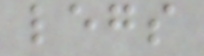legs
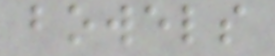bowels
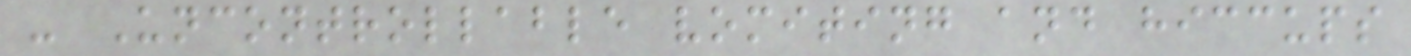- Uncontrollable vomiting and hiccups
